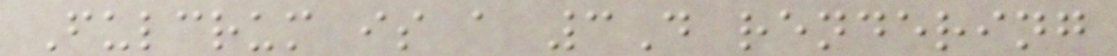Fulcrum is a 3D rendering
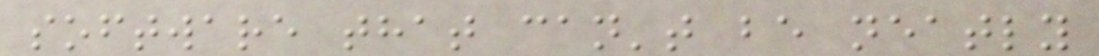software that can't be neatly
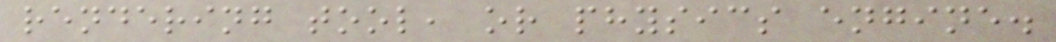rendering tool, or physics engine.
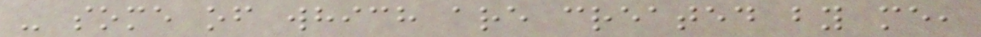- some of which are created by me,
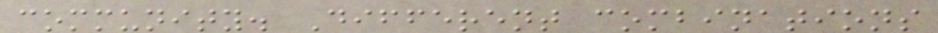community. Different combinations
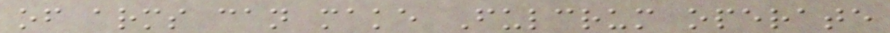of arms can make Fulcrum operate
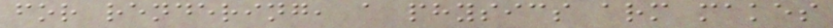for rendering, a physics arm makes
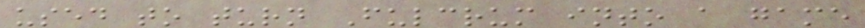used to turn Fulcrum into a game
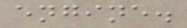engine.
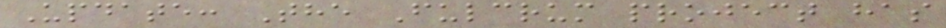Update: The Fulcrum project has
